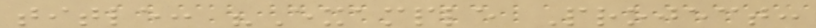title: "Example Project:
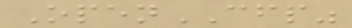OpenCFP"
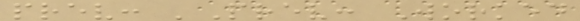prev: 'Prev: Worked
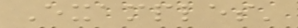Examples'
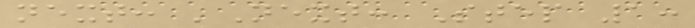next: 'Next: Step 1:
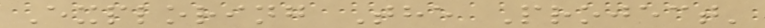Exploring The Project'
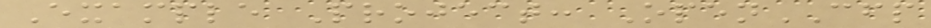Example Project: OpenCFP
